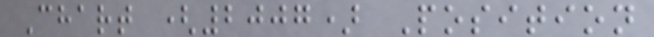Chart (2007) Position
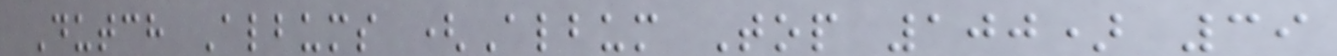Dutch Albums (Album Top 100) 39
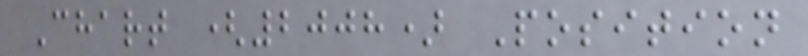Chart (2008) Position
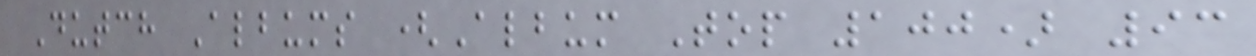Dutch Albums (Album Top 100) 93
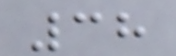38
